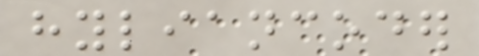hyliancoder
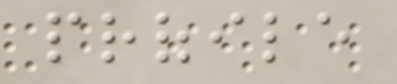profile
